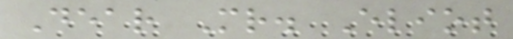Dear Mr. Eliot
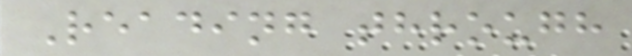Reading through
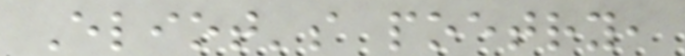Eliot's poetry,
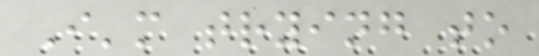I'm trying to
